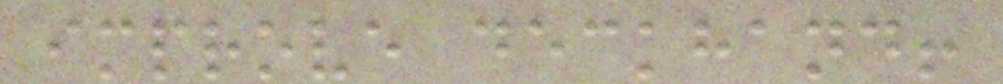improve deckhand!
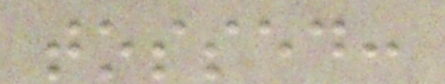tossed:
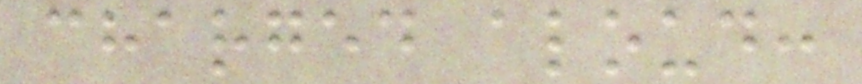charged aloud:
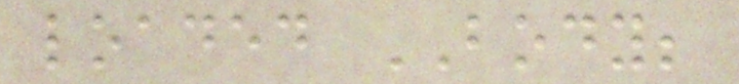loaded BODY;
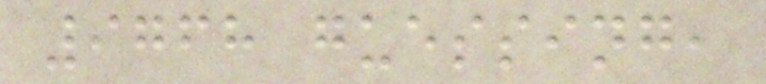9768 guessing,
